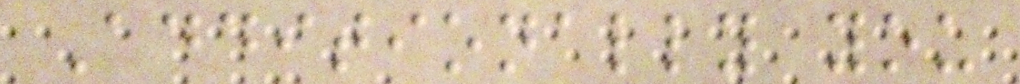Additionally you
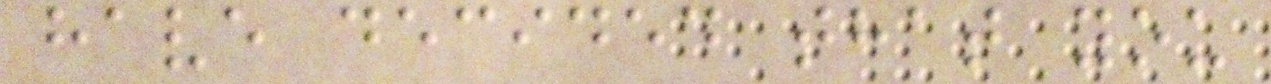have decided that you
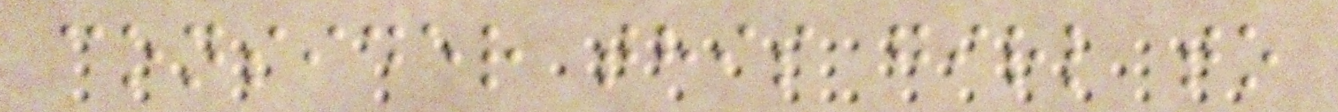consider this girl to
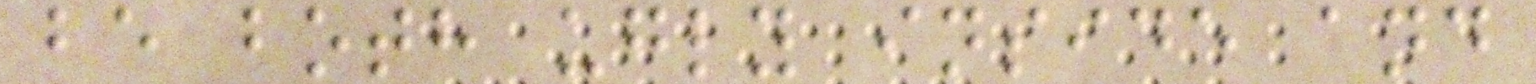be both ugly inside and
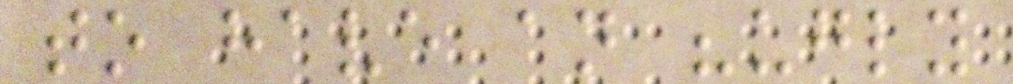to have an "ugly
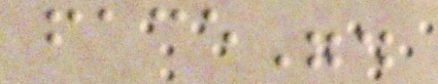face".
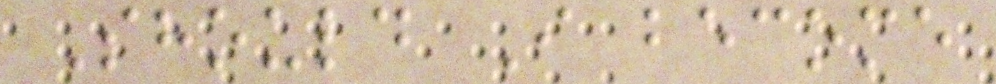Should I become
